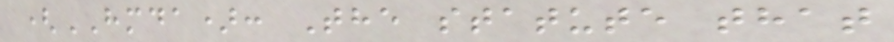(HMDA): The statute that
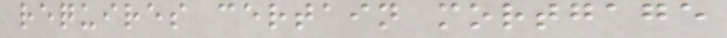requires certain mortgage
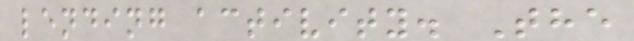lending activity. The
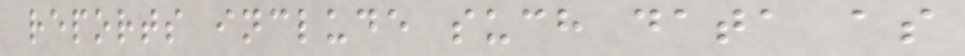reports include such data as
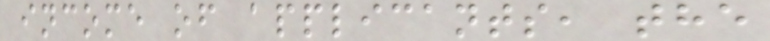income of applicants, the
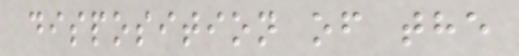disposition of the
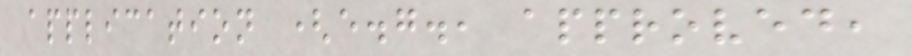application (e.g., approved,
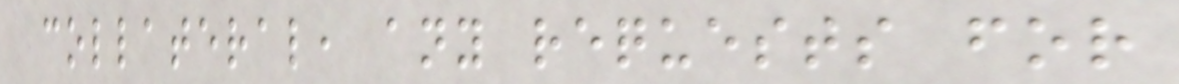collateral, any requests for
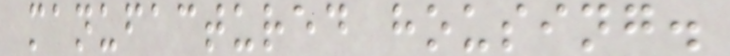manufactured housing.
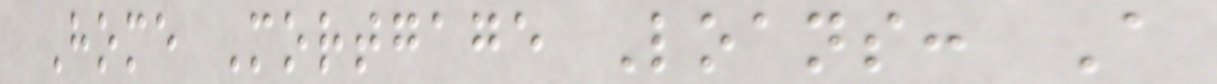Home Mortgage Loans: A
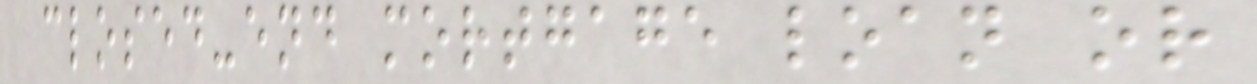closed-end mortgage loan or
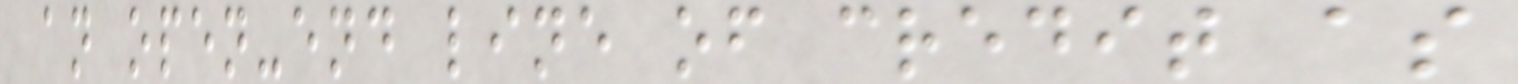an open-end line of credit as
